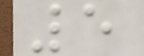5
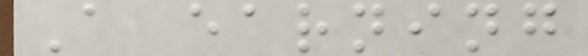A earning
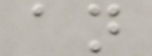an
